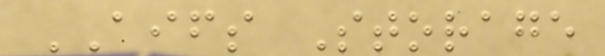AIFS Storage
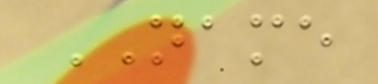NAME
